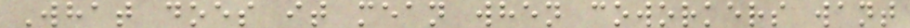What does it mean when coworkers want
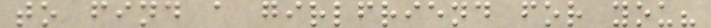to find a girlfriend for you?
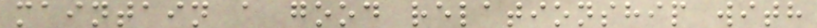maintain a good relationship with
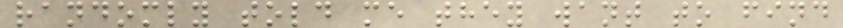randomly told me they want to find
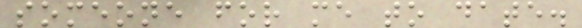someone for me to date.
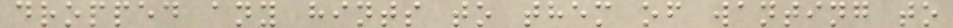dropped any hints to them of wanting to
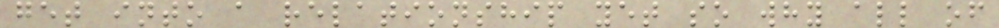get into a relationship yet so why all of
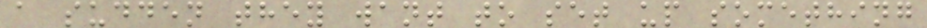a sudden they want to set up something
